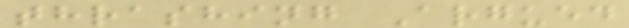thrashing Argued
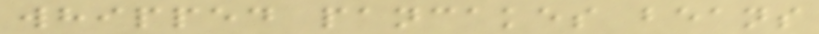whipped pancakes beans
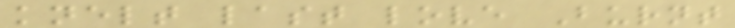knelt last love Burnt
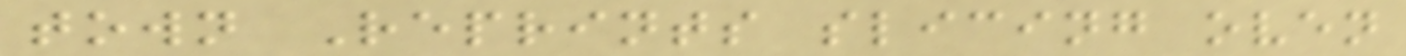town Reprints slicing oven
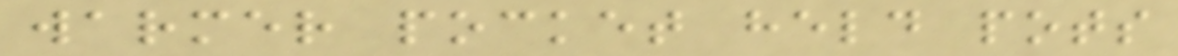warmer pocket held pots
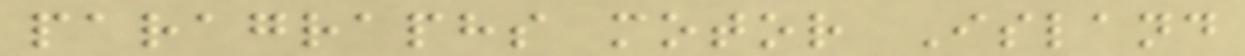paragraphs motor Island
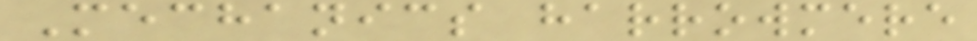Mechanics harrowmere
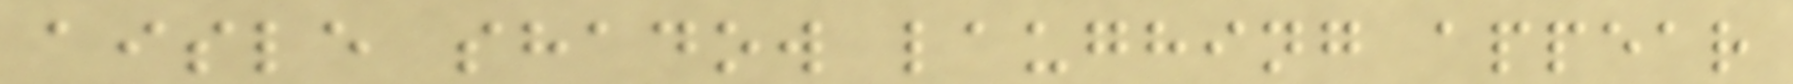aisle shadow laughing appear
